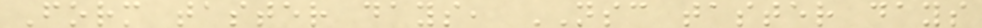Form taster days, NSC taster days
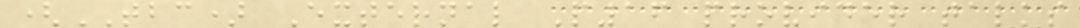(TBC) External P16 provider talks
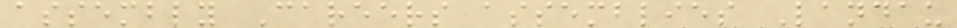assembly Careers assemblies Landau
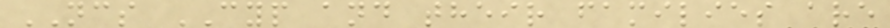NCS CYP and their families are
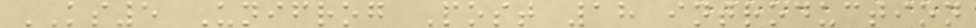KS5 Unifrog Post 18 introduction
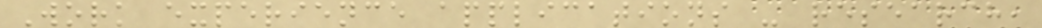Work experience applications - research,
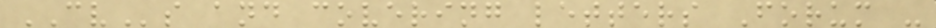CVs and covering letters Forum -
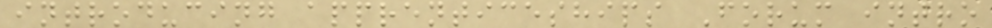introducing apprenticeships Forum intro
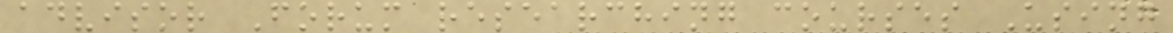advisor Forum researching courses Using
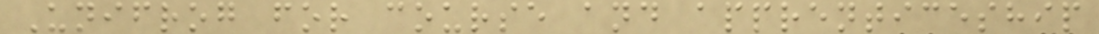Unifrog for course and apprenticeship
